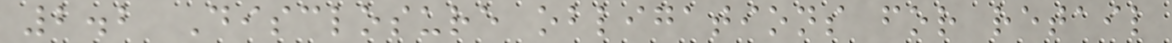2.2 Disclosure obligations for retail
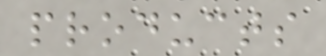products
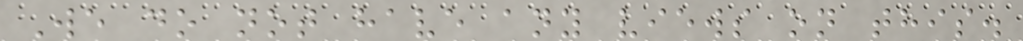We do not have any views on this.
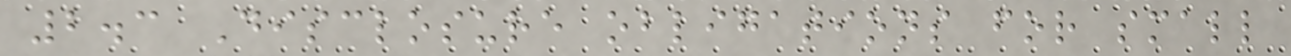2.3 Disclosure obligations for small
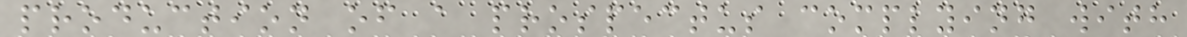production of a prospectus complying with
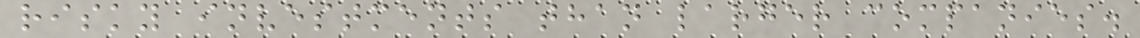risky investments than larger companies.
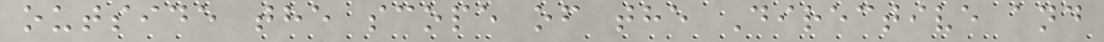outside the scope of the Directive and
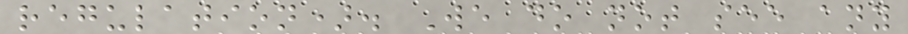regulation). We do not see any
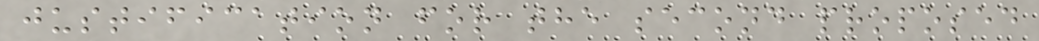justification for the second proposed
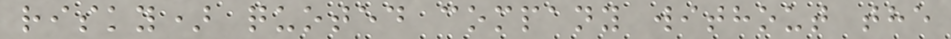risky) quoted company without the
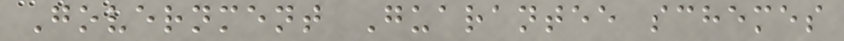Government Guarantee schemes
